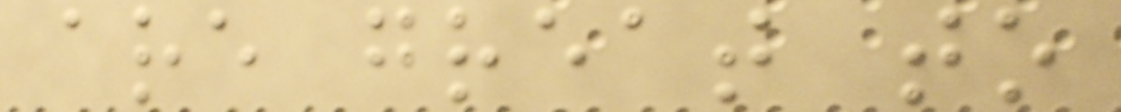are great to
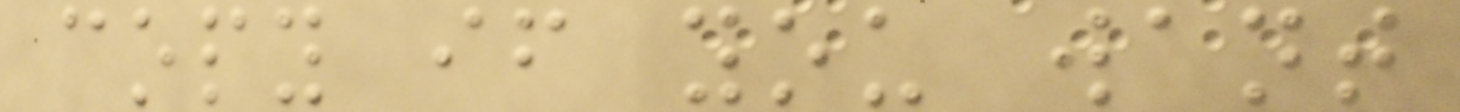copy if you want
